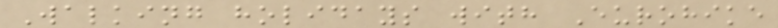Walking holidays with Eurohike
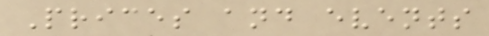Prices and events
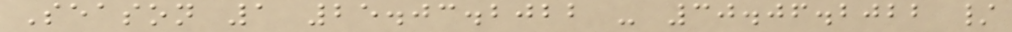Season 1 25.03.2022 - 30.06.2022 /
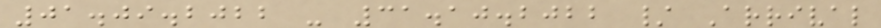01.09.2022 - 31.10.2022 / Arrival
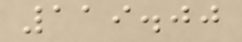119.00
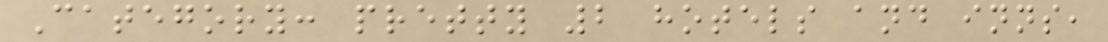Category: pretty 2 hotels and inns,
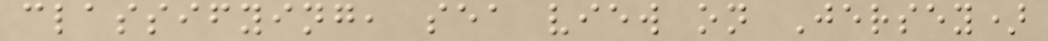classifying, sea view on Jersey)
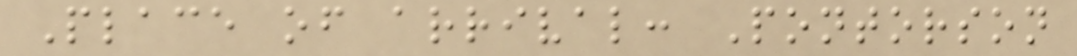Place of arrival: Pontorson
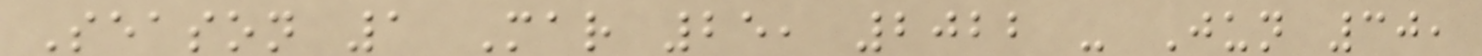Season 1 Mar 25, 2022 - Jun 30,
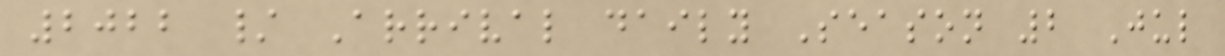2022 / Arrival daily Season 2 Jul
